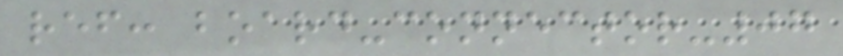ref: board-connector-07
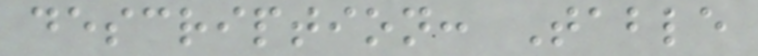description: Table
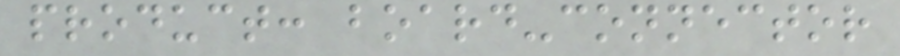product: board-connector
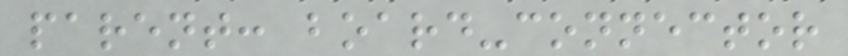parent: board-connector
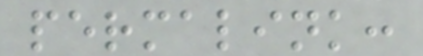permalink:
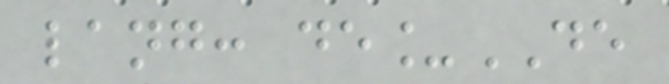lang: de_DE
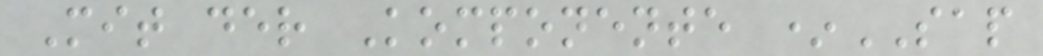Mit der Komponente *SAP
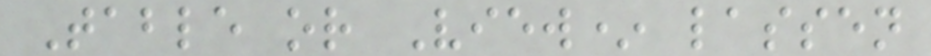Table or View* lassen
